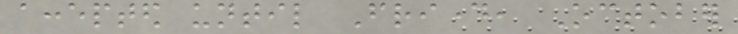accepted until Friday, October
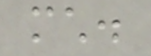much.
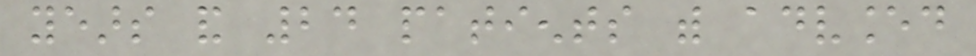years and 24 patients with advanced
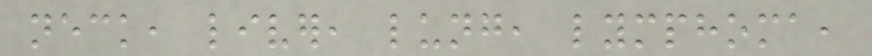neck, liver, lung, lymphoma,
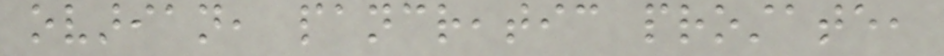ovarian, pancreatic prostate,
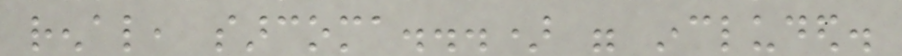renal, sarcoma...) were included.
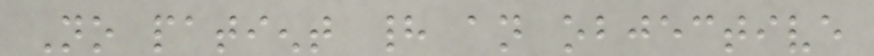No patient had an objective
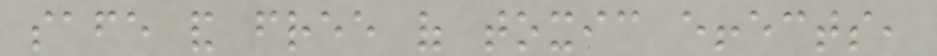safe and free of toxic effects,
